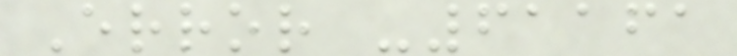Error -61161
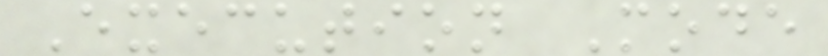Execution Mode
